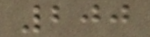200
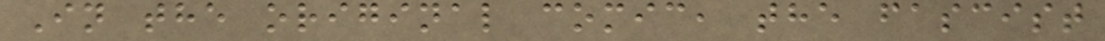In the original comic, the fascist
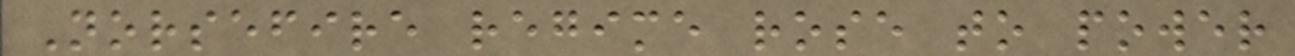Norsefire regime rose to power
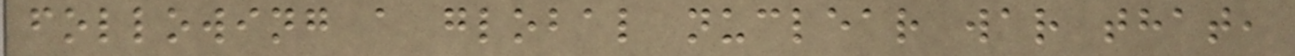following a global nuclear war that,
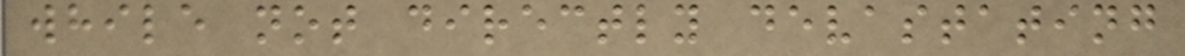while not directly devastating
